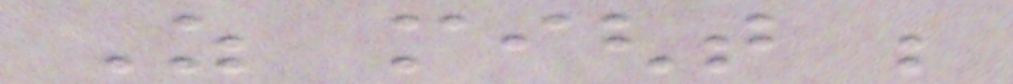As might be
